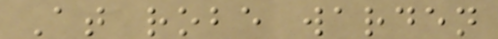At robe warden
